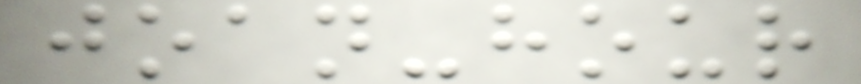joan-hour
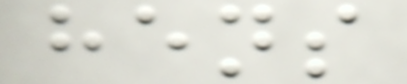hens
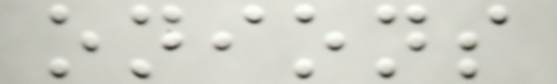onions
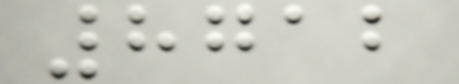8712
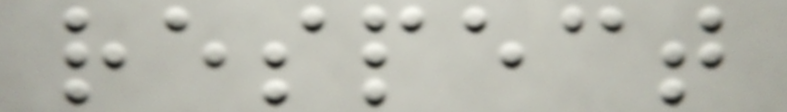respect
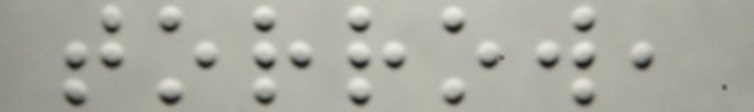torrow,
